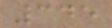345
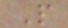P
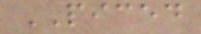PICED
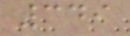349
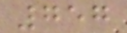757
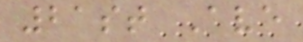21st Ave
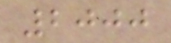2000
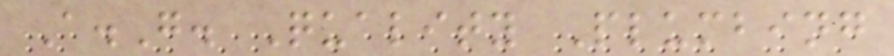A.G. Quality Plumbing
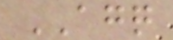AGQ
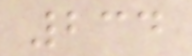234
